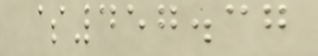$457.37
